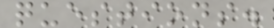questions.
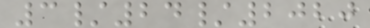3/24/2020
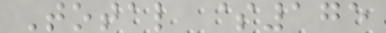Total $175
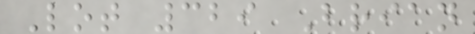Lot 329 Brian
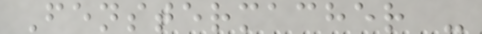Fenstermacher -
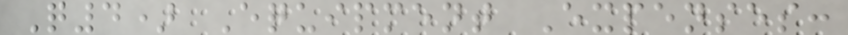Q4) Equipment Expenses:
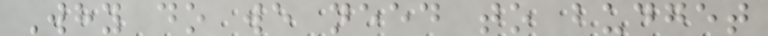Why do we need to budget
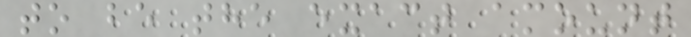to be the exact amount
